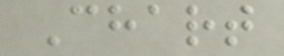Chart
